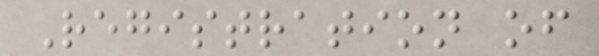Registration of
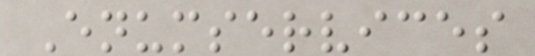Enumservices
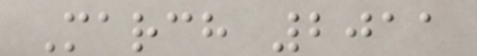March 2011
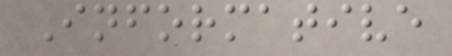Informative
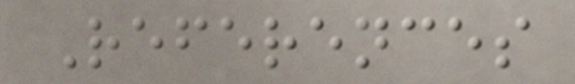References
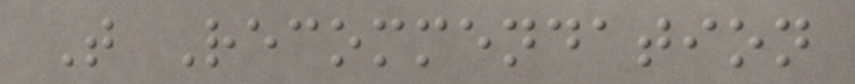T Recommendation
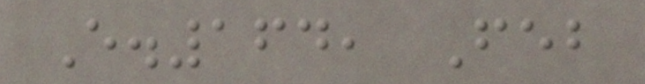E.164, Feb
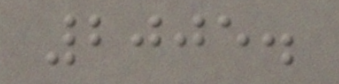2005.
